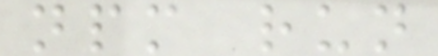npm run
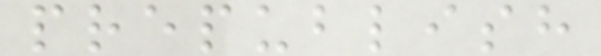prepublish
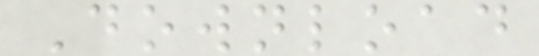Download
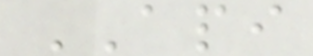API
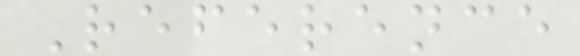Reference
